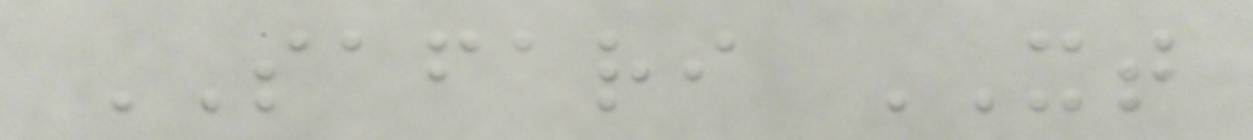SAFARI XT
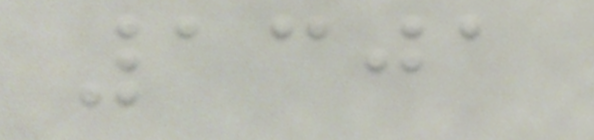1301
